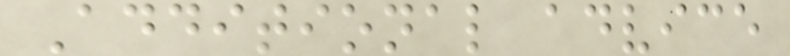Additional advice
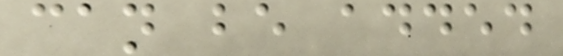can be added
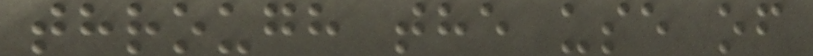through the use of
